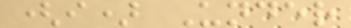(i) Under
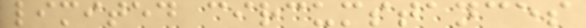limited circumstances
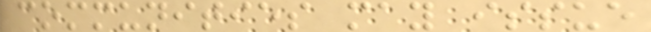communities may issue
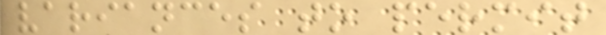variances to permit
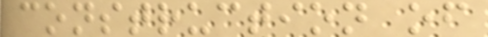construction of
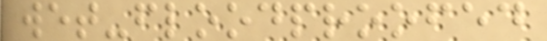wet-floodproofed
